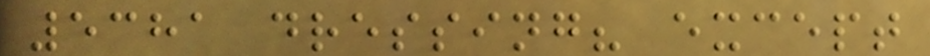5381 dressing? except
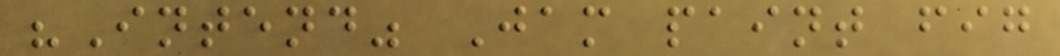"Intend" Jam paint fig
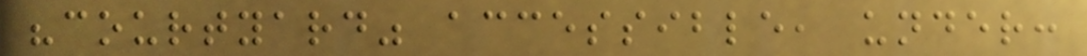"courtyard" accessible, under:
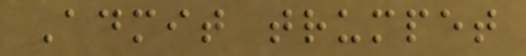Admit trumpet
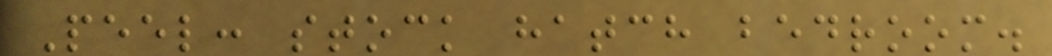Peel: stock hatch bedroom.
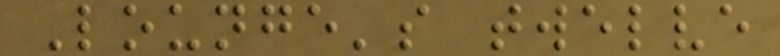Lounge's twelve
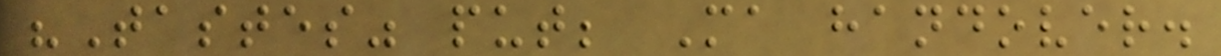"Tastes" put; Ma handover.
